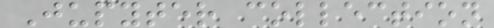Jupyter collection
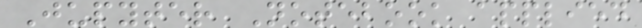Jupyter Notebook applied
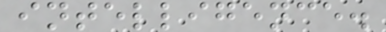intelligence.
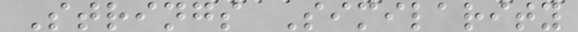Strings Similarity
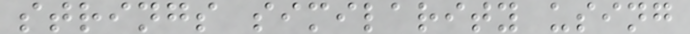strings similarity using
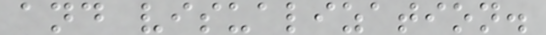and visualization.
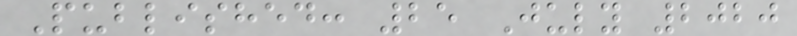Published: 25 July 2020
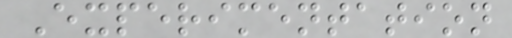Experimentation
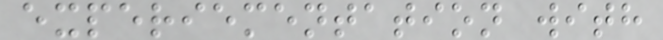experiementation with
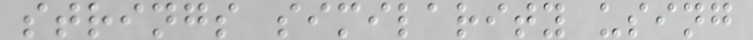strings similarity using
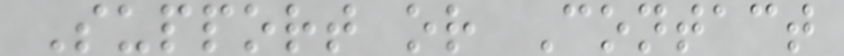Support or Contact
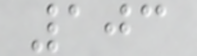103
